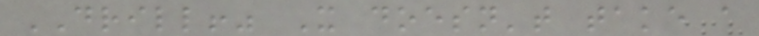DRILL!" It doesn't take a
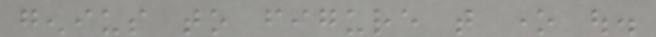genius to figure that one out.
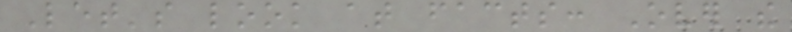Let's look at facts: Over the
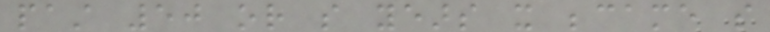past 50 or so years it became so
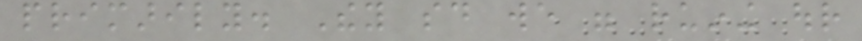primarily. They said we were ruining our
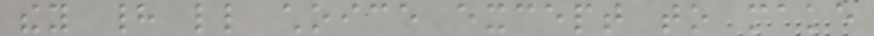they had little choice except to make
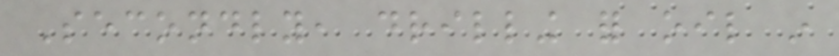Secondly, drilling for oil in
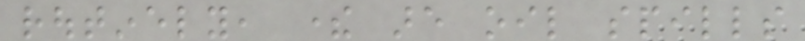routinely, there are oil spills
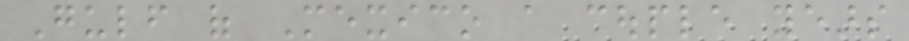Gulf of Mexico a couple years
